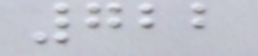722
